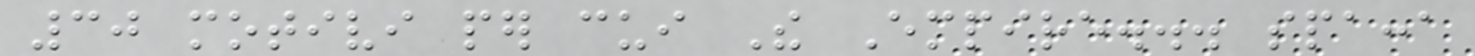30 motivi per cui The Empire... spacca
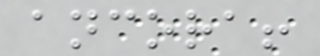ancora!
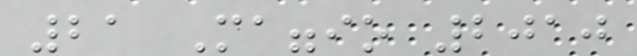21 Maggio 2010
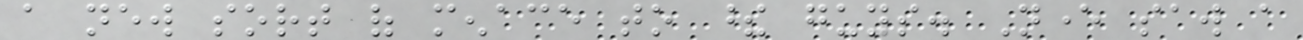a new sort of menace to these guys. Never saw a
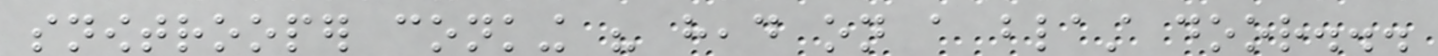snowtrooper conking his head on a blast door...
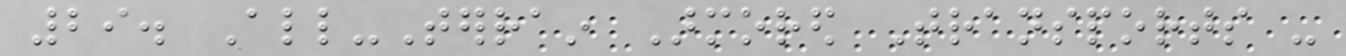29. All-Terrain Armored Transports -
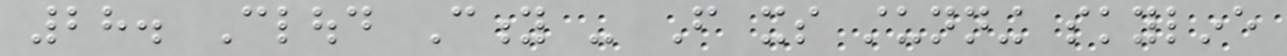28. Cloud City - From its stunning skyline
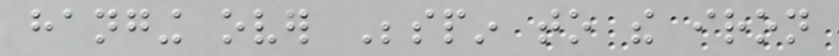hanging over Bespin to the iron
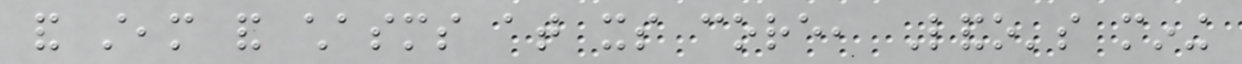and steam and chasms at its core, Lando's mining
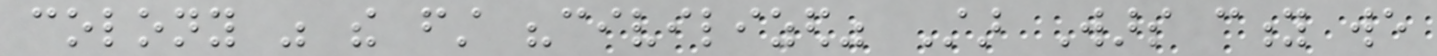colony was the first "civilized" Star Wars city we
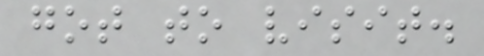got to visit.
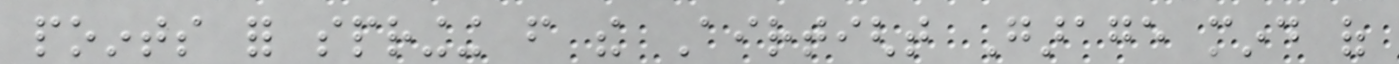points for springing from the Airtight Garage mind of
